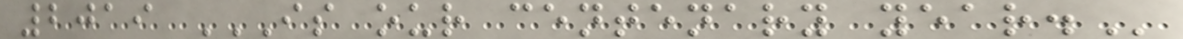2019 IS OUR CENTENARY YEAR.
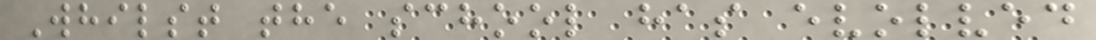Whilst the school has evolved
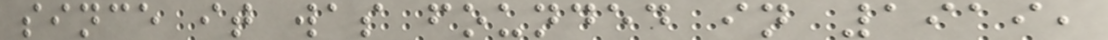since it was founded in 1919,
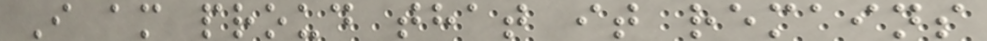I am proud that it remains
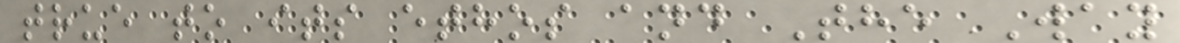true to its ethos and The Way
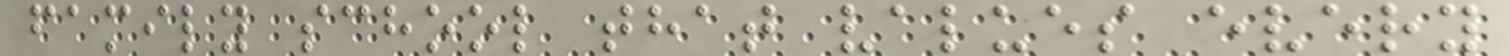family school that values every
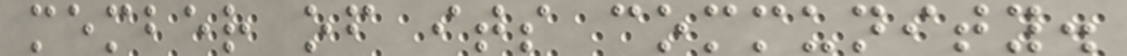member of its community.
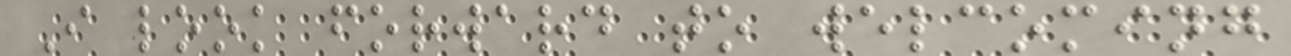I look forward to welcoming
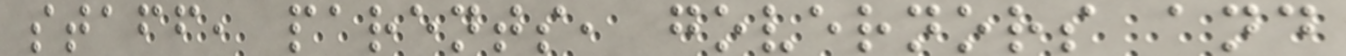staff, parents, governors and
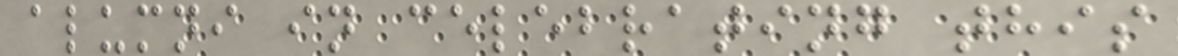alumni in celebrating this
